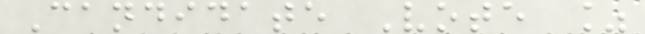Candidate Vote %
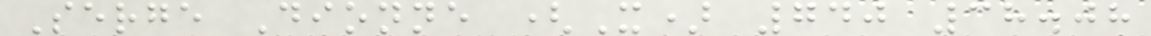Serge Dionne (X) 740 38.08
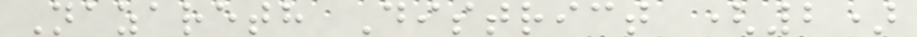Nazareth District (2)
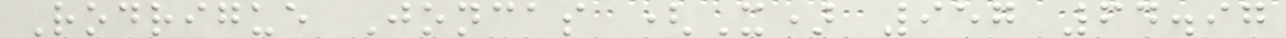Rodrigue Joncas (X) 957 64.97
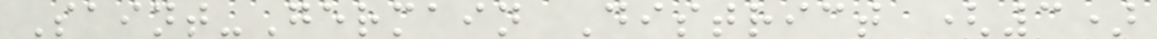Saint-Germain District (3)
